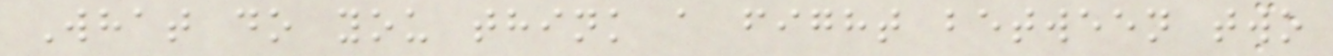What do you think a fight between two
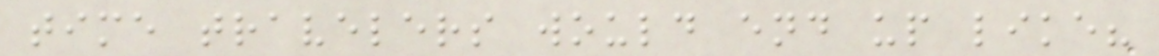time travelers would end up like?
